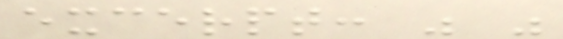excerpt: " "
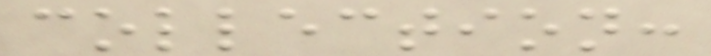collection:
